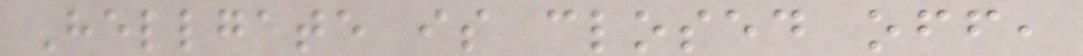Hellgate is closed off,
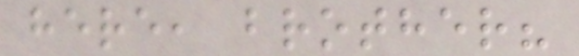here, brother?
